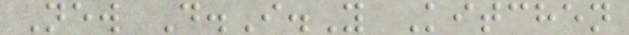New D.I.Y Kitchen
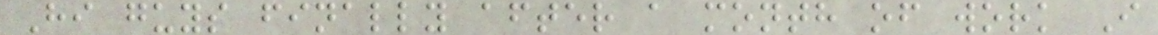Hi guys finally after a month of work I
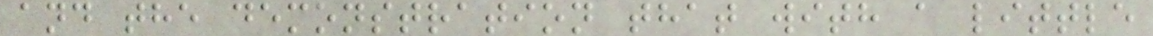and the demonstration that with a little
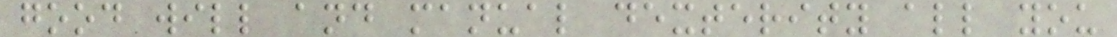good will and manual dexterity all you
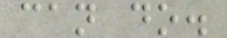can do.
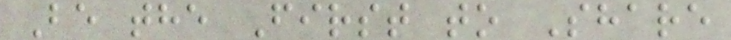Be the First to Share
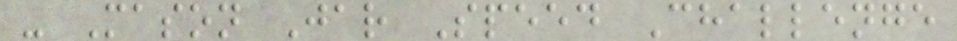- Mason Jar Speed Challenge
